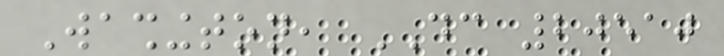Washington, DC 20510
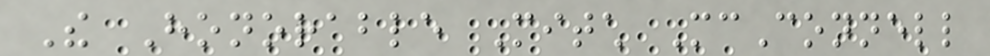The Honorable Mitch McConnell
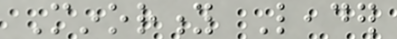Minority Leader
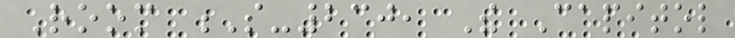Room S-230, The Capitol
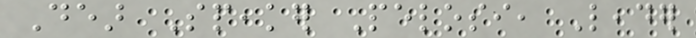Dear Speaker Pelosi, Leader
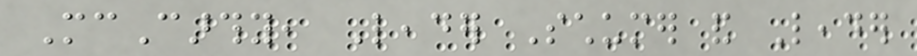McCarthy, Leader Schumer and Leader
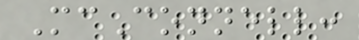McConnell:
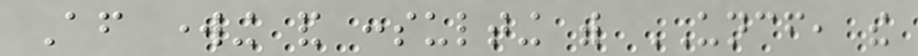After working and consulting with UNCF, the
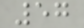57
